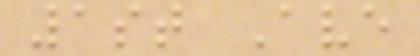1st Ave
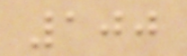100
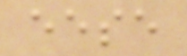eese
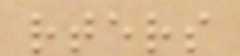rters
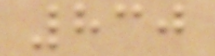830
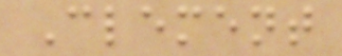Clement
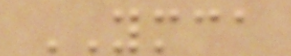YMCA
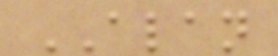ALAN
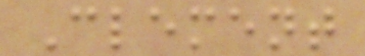Clement
